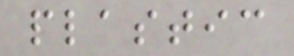plastic
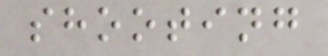shooting
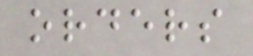orders
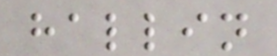hallin
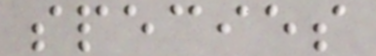species
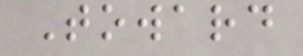Toward
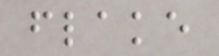flake
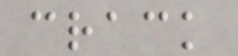crack
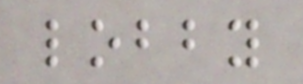lobby
